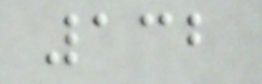132
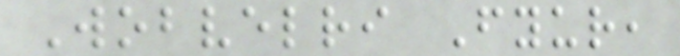Wobvelri Fyur,
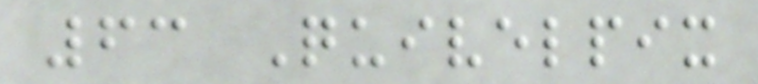63 Quivelpix
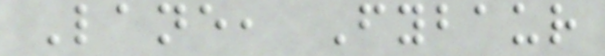Lane, Fybaur
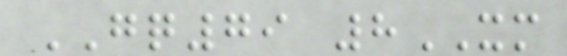GQ79 8XM
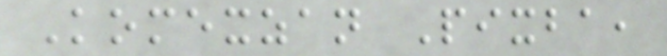Komexzan Pixba,
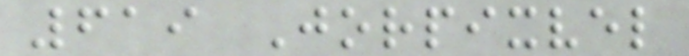619 Jorpixvel
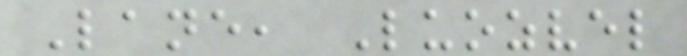Lane, Luozvel
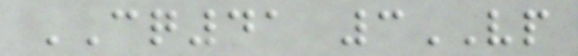CQ41 3VP
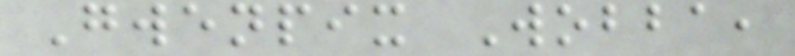Gwenpix Wobba,
